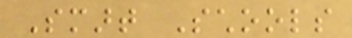Smart Schools
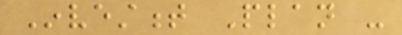Investment Plan -
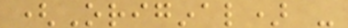(Original) -
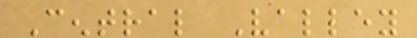Central Valley
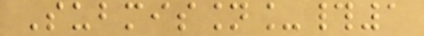Submission_#1
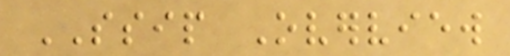SSIP Overview
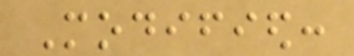Modified:
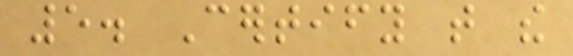5. Certify that the
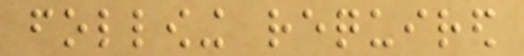following required
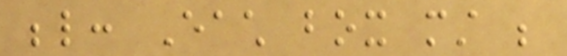below: Each box must be
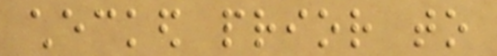checked prior to
